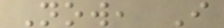Now, I
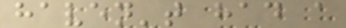haven't had a
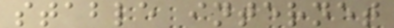stable internet
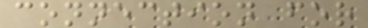connection for
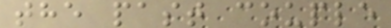the past couple
